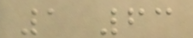1 63
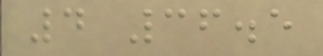4 36.5
